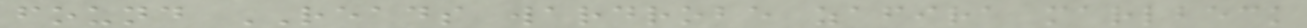found READS wardrobe zafira marlbeck
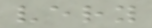very
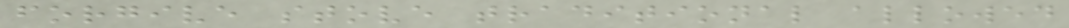forgive stove traditional allowed
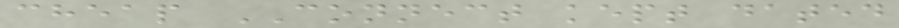cheap CONNECT kept dated
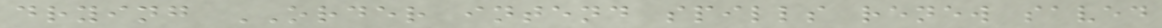drying ORDER intend spills renew saved
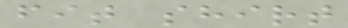fit shirt
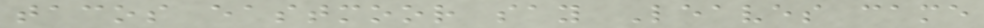tacos eastmoor say Leaves came
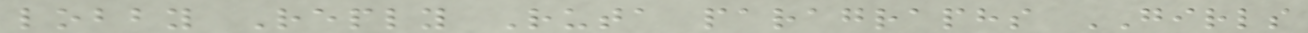lobby Reply Ruta paragraphs GIRLS
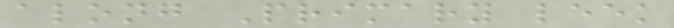along Primary leek
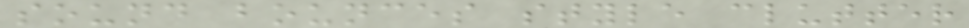sound bounces style clutter
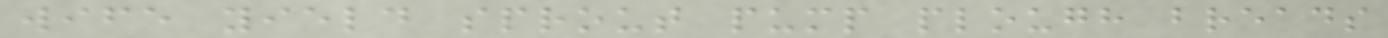wife yield sprout pump plough breads
